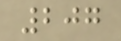207
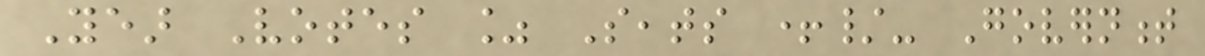Year Votes % Seats +/- Government
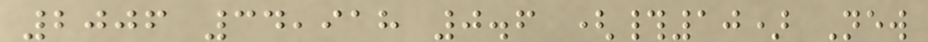2006 34,918 0.6 (#10) New
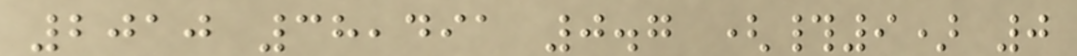2010 38,491 0.7 (#9) 0
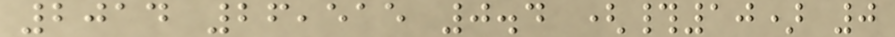2014 26,515 0.4 (#10) 0
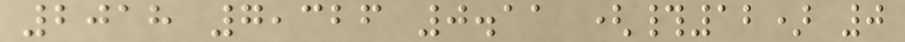2018 7,326 0.11 (#12) 0
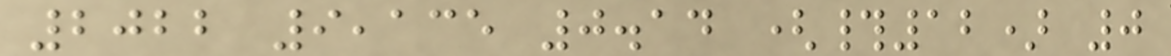2022 9,135 0.14 (#12) 0
